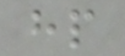hp
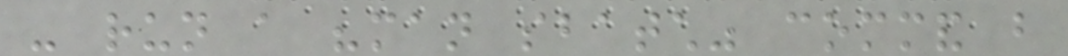- run a "man sbatch" command but
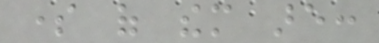some of them are:
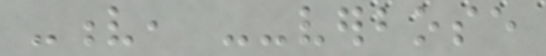-v, --verbose
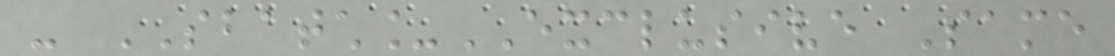- SBATCH_EXCLUSIVE Same
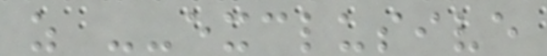as --exclusive
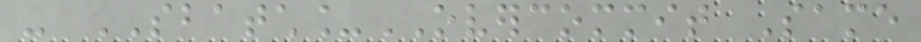- SBATCH_OVERCOMMIT Same
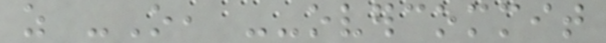as -O, --overcommit
